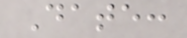Date:
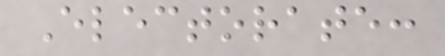Electorate:
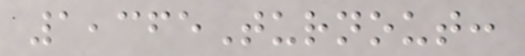1,365Turnout:
